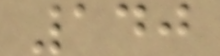140
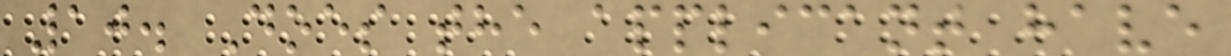10. Does the applicant have
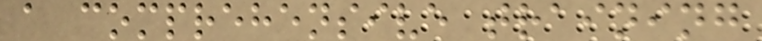a comprehensive training
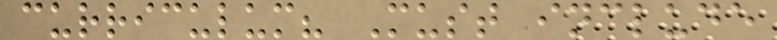curriculum? Must include
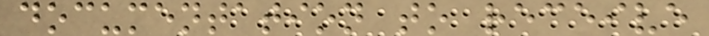documentation to receive
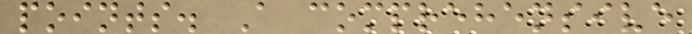points. A comprehensive
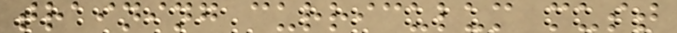training curriculum must
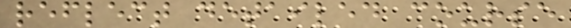reflect detailed course
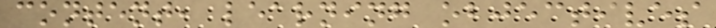content, learning objectives
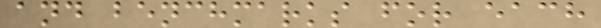and benchmarks for each
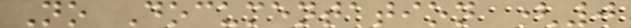No Documentation (0
